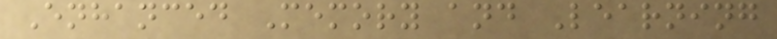Enhanced Memory and Learning
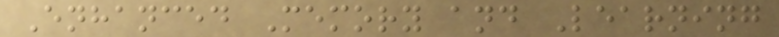Enhanced Memory and Learning
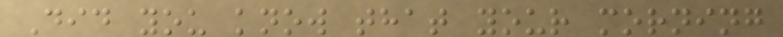Did you know that your morning
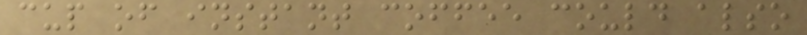cup of instant coffee could also
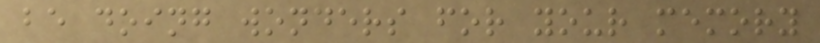be doing wonders for your memory
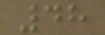48
